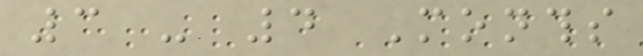3 - 4 Months
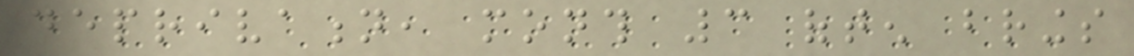deprivation, month 3 often brings
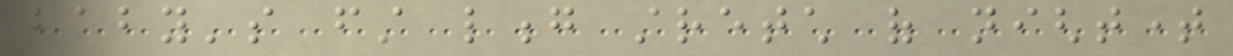baby's first long stretch of nighttime
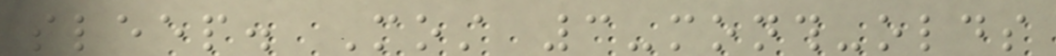sleep. Most 3-month-olds
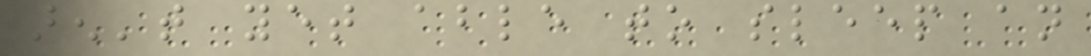aren't yet able to sleep an
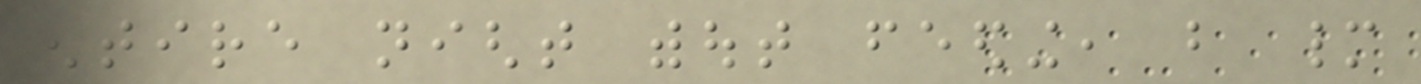entire night without feeding, but many
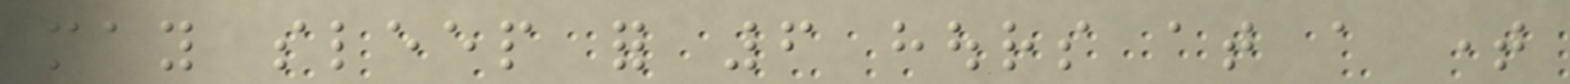may sleep for 6 hours at a time
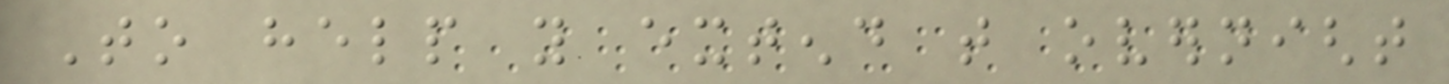To help you extend that overnight
